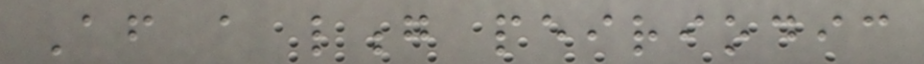After a long peiriodic
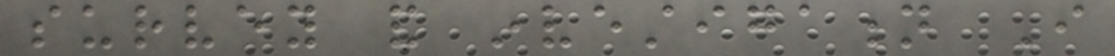survey and investigation I
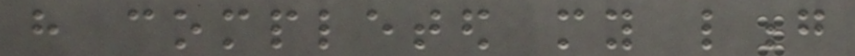have completed my long
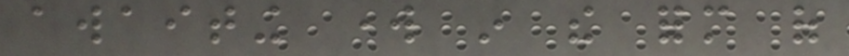awaiting work in the form of
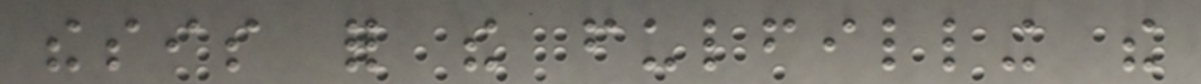thesis for the fulfilling the
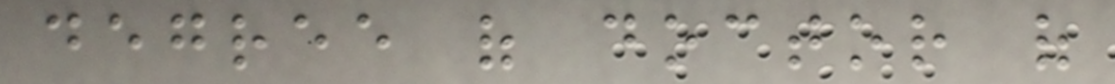degree of doctor of
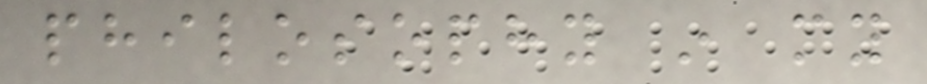philosophy in my
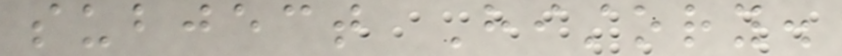subject History.
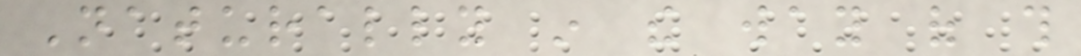Naturally in the way of this
